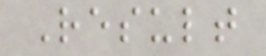Result
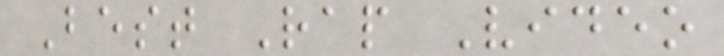Best Rap Video
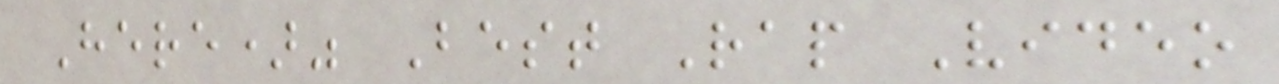Here)" Best Rap Video
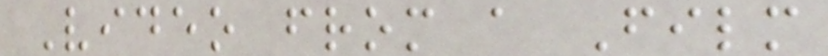Video from a Film
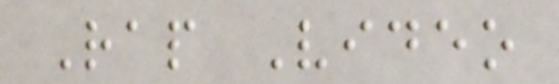Rap Video
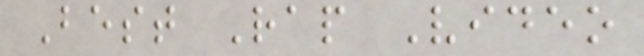Best Rap Video
